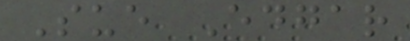Sue Edgar
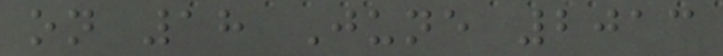on 18 June 2013
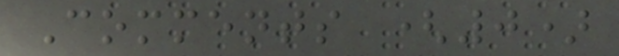Comments (0)
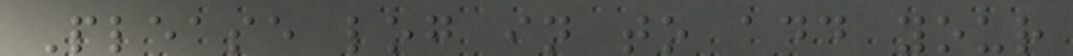Please log in to add your
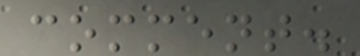comment.
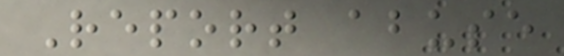Report abuse
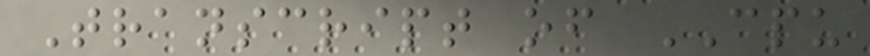Transcript of CPU
